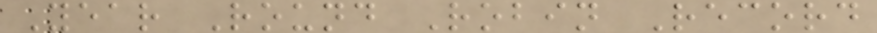Year Round Robin Record
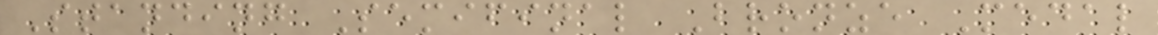Standing Semifinal Bronze Medal
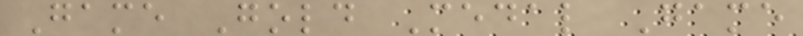Game Gold Medal Game
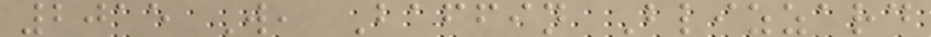2015 W, Baffin Blizzard
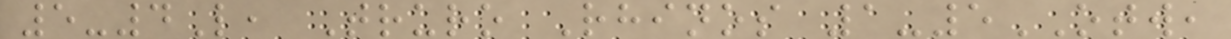5-4L, Truro Rhinos 1-5OTW,
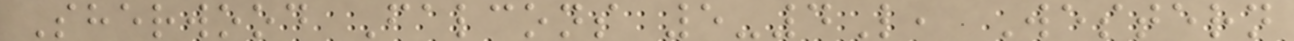Sherwood Falcons 5-4L, Western
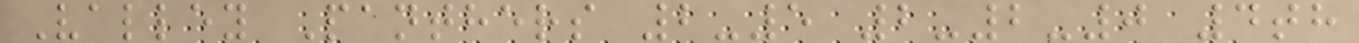Valley Panthers 2-5 2-2-0 4th
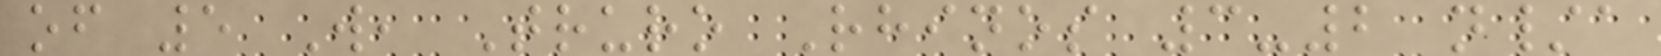of 5 W, Truro Rhinos 3-2 n/a
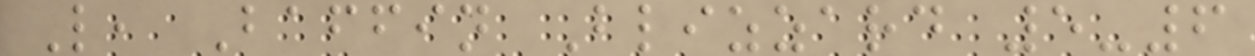L, Baffin Blizzard 5-6
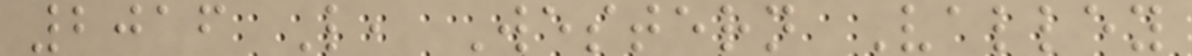2016 L, Western Valley
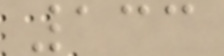133
